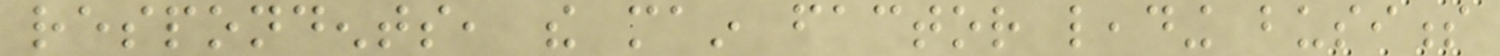respondents, the main factor leading business
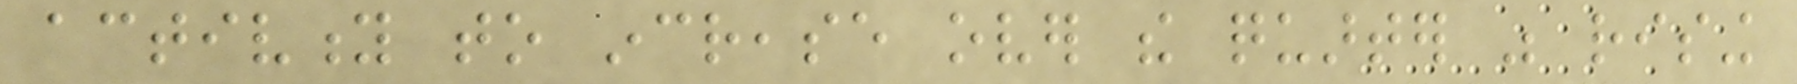activity to increase over the quarter was rising
